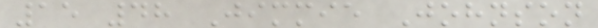15 48 Jimmie Johnson
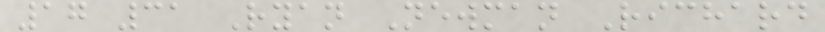17 31 Ryan Newman Richard
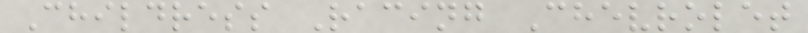Childress Racing Chevrolet
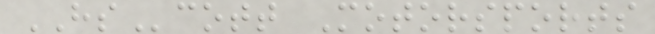HScott Motorsports
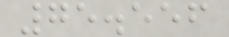75.556
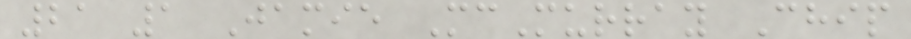21 1 Jamie McMurray Chip
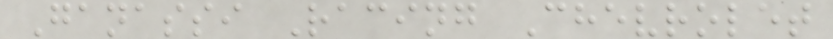Ganassi Racing Chevrolet
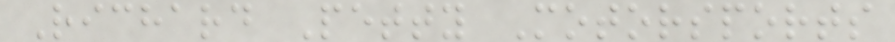Richard Petty Motorsports
